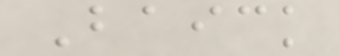Baick
